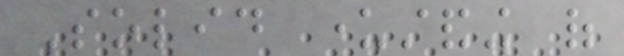Solid understanding of
